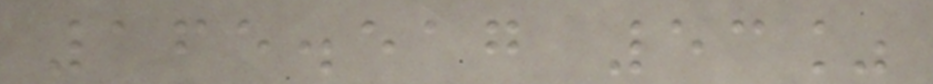165.517 53%
